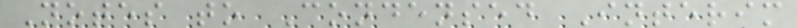Notes to Condensed Interim
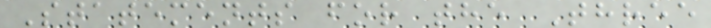Statements for the Three
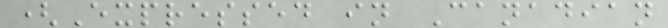(Expressed in Canadian
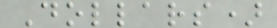Dollars)
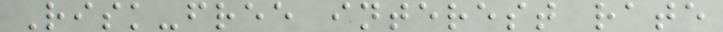Risk-free interest rate
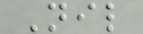Nil
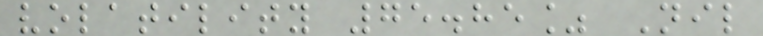volatility 75.85% Nil
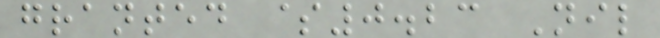granted $0.23 Nil
